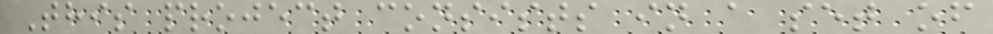This project consists in a set of
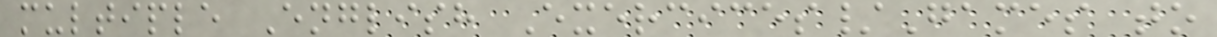multiple English Exercices/Games to
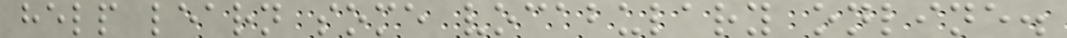help learn some vocabulary online.
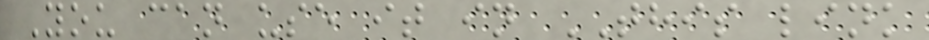You can use it in THIS link
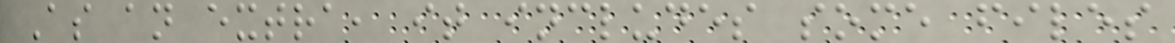As an extra, it includes some files
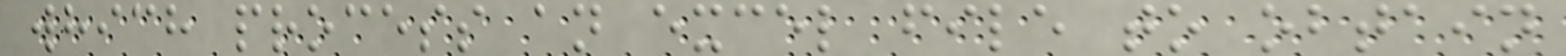which process an excel file to obtain
